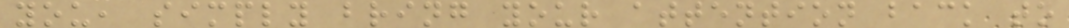you, simply bring your attention back to
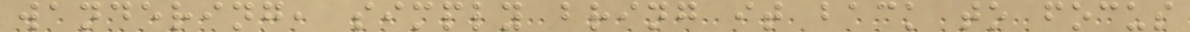wandering, simply bring it back to focus
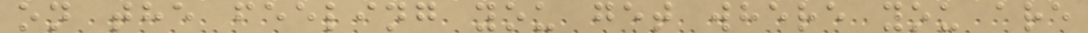on the feeling you get where you are
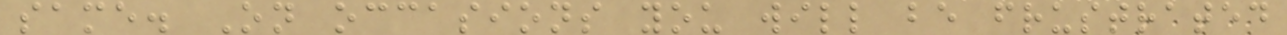same. On occasions you will be frustrated
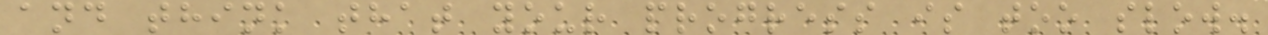and think that your progress is too slow.
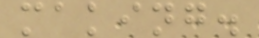making.
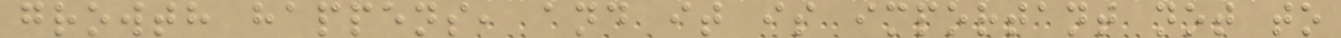growth happens, and it is important not to
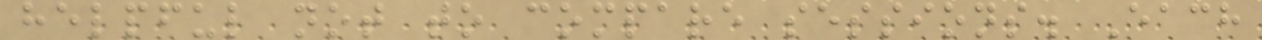helpful not to compare sessions. Each
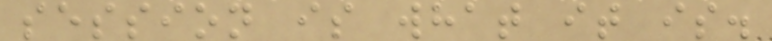session is what it is.
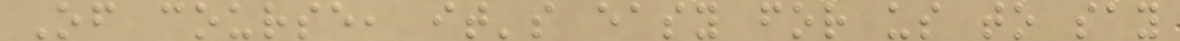Of course, it's easy for us to say
